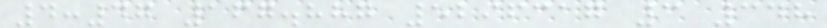4:47 167.887 5296317 3 348
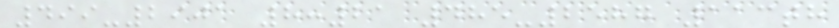499-2901 8:21 485-2587 113th
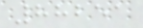88251
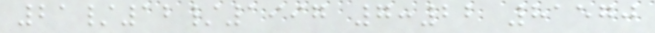21/12/1997 7:22 81570
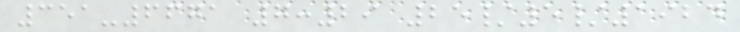351-6671 7:29 25/5/1924
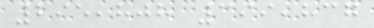295,808 399,837
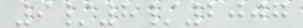9/8/2007
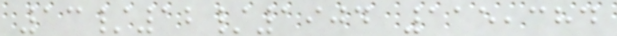13/12/1904 115,384
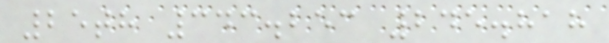25th 343.253 245.818
